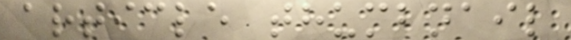article thumbnail
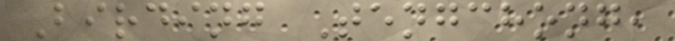Birding Tengchong,
